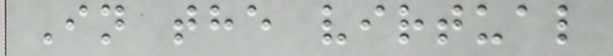In the virtual
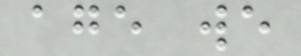age we
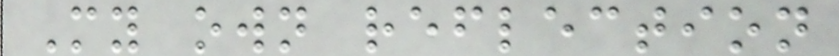My own reflection
